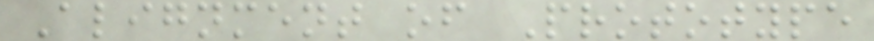Alignment of Prototype
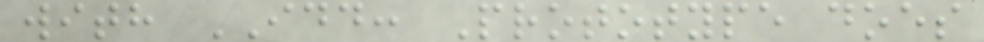with IDD: Prototype does
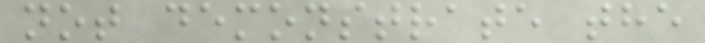not demonstrate the
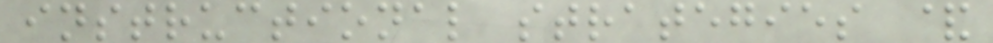instructional strategies &
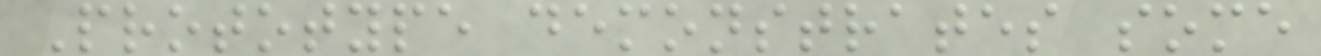Prototype demonstrates some
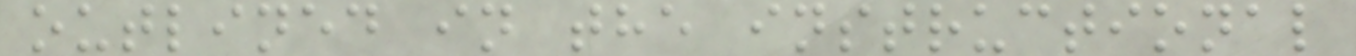outlined in the instructional
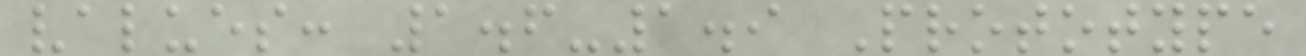values: 1.6-1.9 Prototype
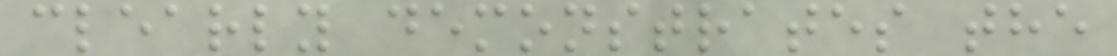clearly demonstrates the
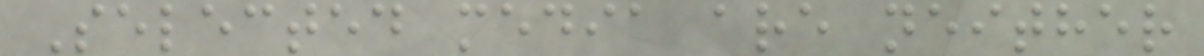Selected media are neither
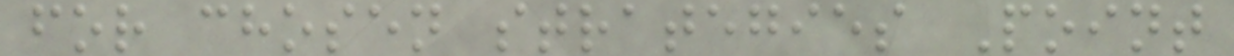for chosen strategies Point
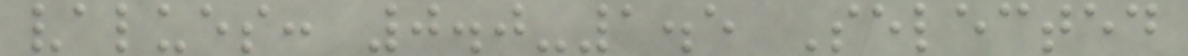values: 0.0-1.5 Selected
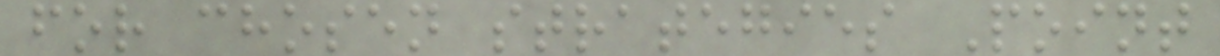for chosen strategies Point
